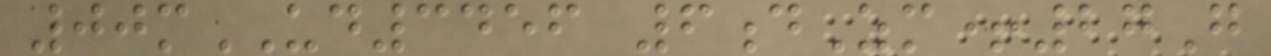00mUD3456 6dZm+27G
